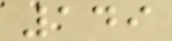149
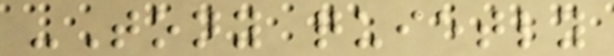-Tony quietly
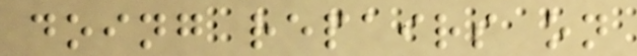doing repairs on
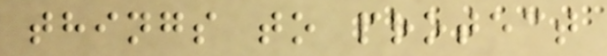things to protect
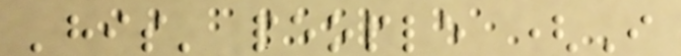'his' people (I
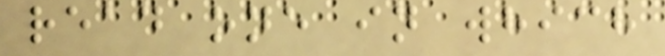read one in which
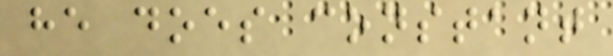he does constant
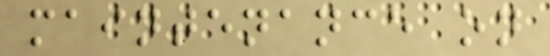maintenance on
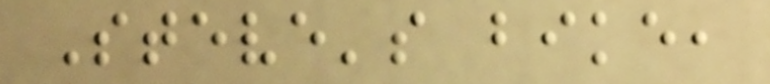Steve's bike,
